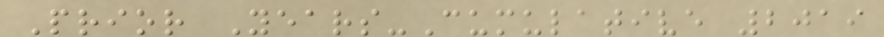Prior Years-Cumulative 2019
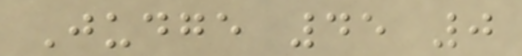Judge 45 0
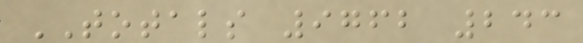TOTALS 9762 243
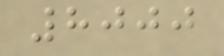8000
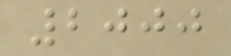2000
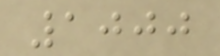1000
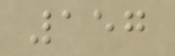157
